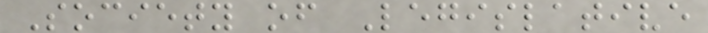Society of Legislative
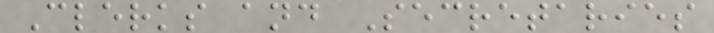Clerks and Secretaries
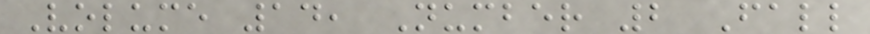Volume 14, Number 2 Fall
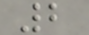2
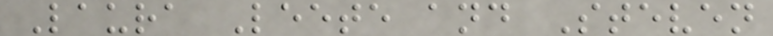Laura Leete and Steven
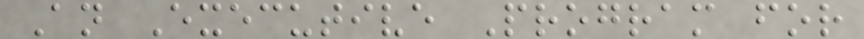An Executive Program for
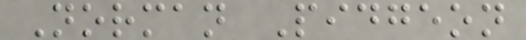Norman Pidgeon
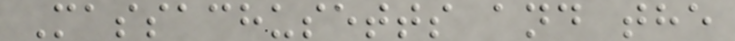Massachusetts and the
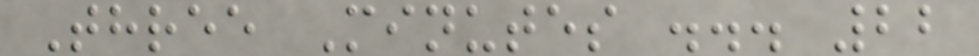Three Minutes ... 22
